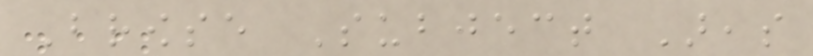Browse Subject Areas
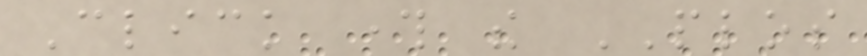Click through the PLOS
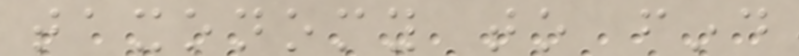taxonomy to find
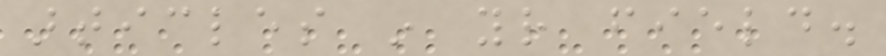articles in your field.
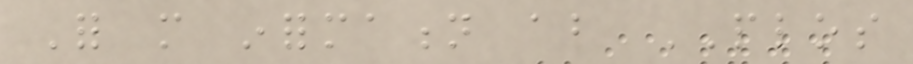For more information about PLOS
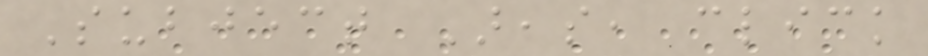Subject Areas, click
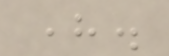here.
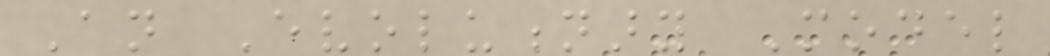An Evolutionary Model
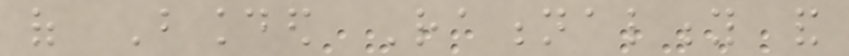of Bounded Rationality and
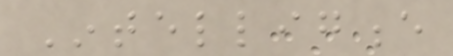Intelligence
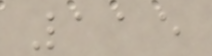115
